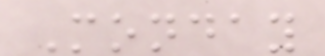Monday
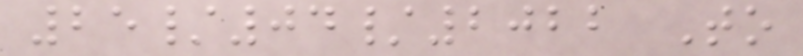25/04/2022 To
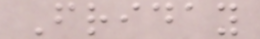Friday
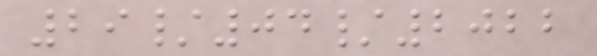29/04/2022
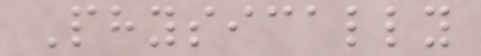Physically
